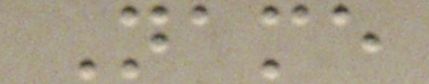Name
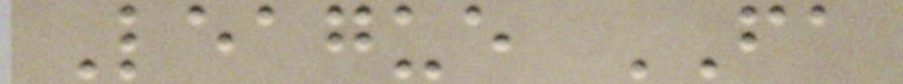League FA
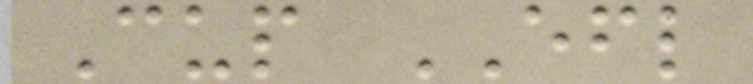Cup EFL
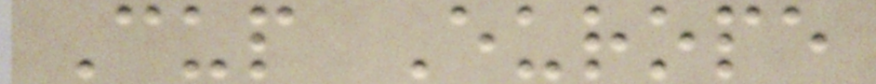Cup Europe
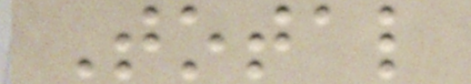Total
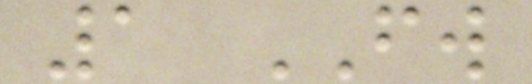1 FW
